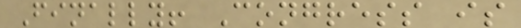Finally! Congress is
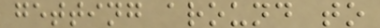getting around to
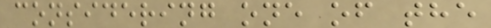considering one of the
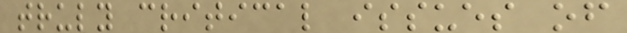truly critical issues of
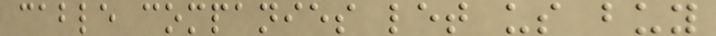cable companies let us buy
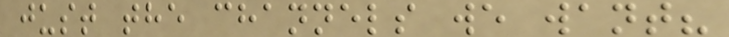just the channels we want?
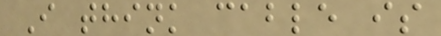I think cable is
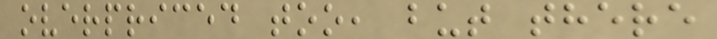overpriced too, but there
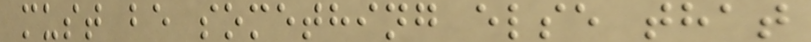must be something else that
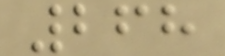268
